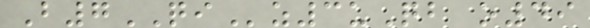B7QIz3uQb o49
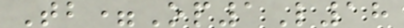Tb=Op1L18
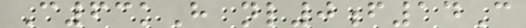C63kH nl0f14C
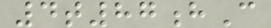4t87hC
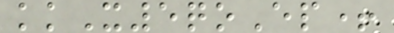kkX5qoEp+
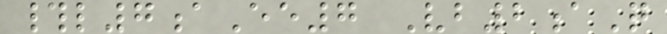#l7aEe7 Vb2aQ
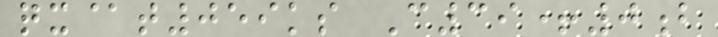qx@t059ks C39+0b
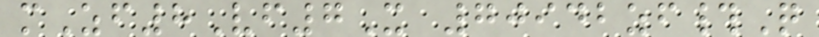mZf8Vf7X 70942zf#Q
